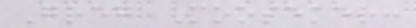Greg Mooseker:
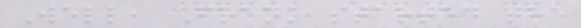Well, Frank started the
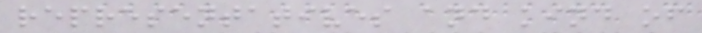representatives and kind of
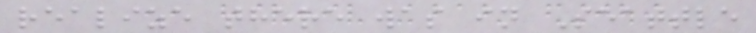realize there was in Seattle
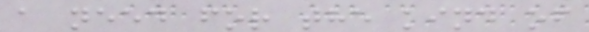a need for the kind of
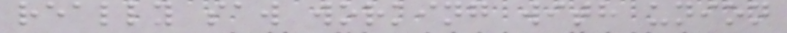really saw working with union
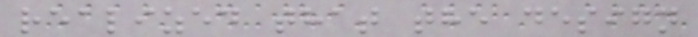realized that the design
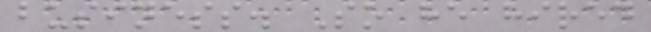business. So he hired
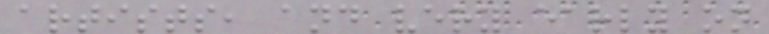artists, and very early on
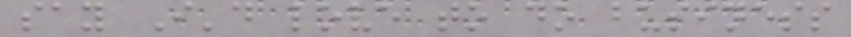say I'd love to do business
